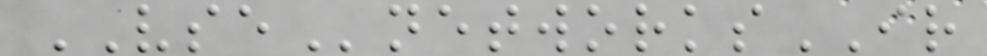VSEnetworksIR
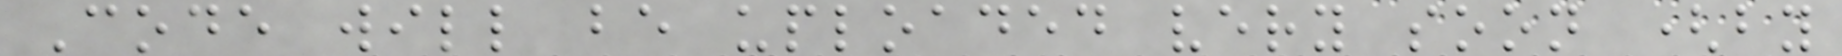Code will be uploaded very soon (by
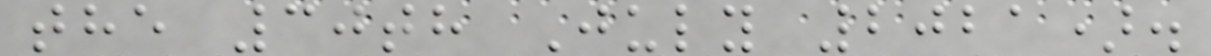the 30th July 2021).
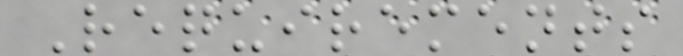Requirements
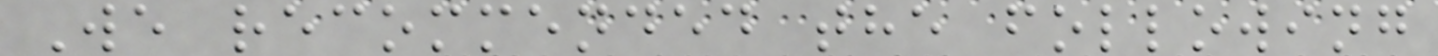We recommended the following
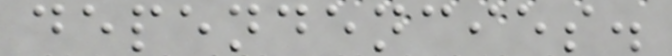dependencies.
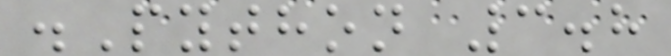.Python 3.8
